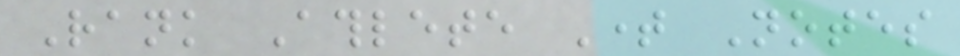Rank Athlete Time Notes
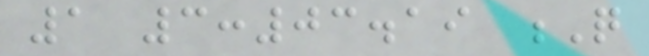1 3:03.19 Q
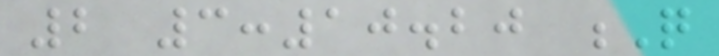2 3:10.20 Q
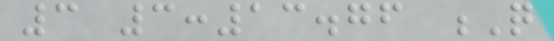3 3:13.76 Q
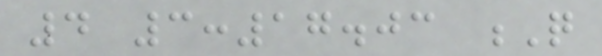4 3:17.03 Q
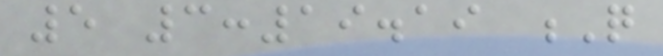5 3:19.19 Q
